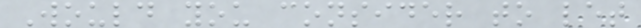Would you consider to let
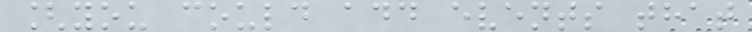[you could add events that
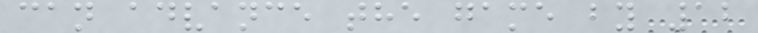can advance the game by 12
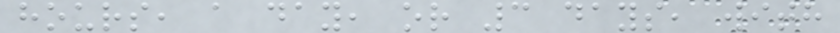hours, a day, or 3 days, with
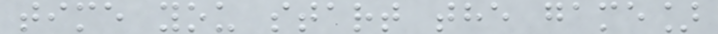time you start the game]
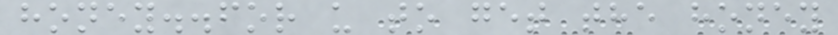honey..for u to get the honey
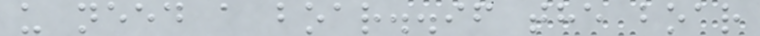u need a boar..if the boar
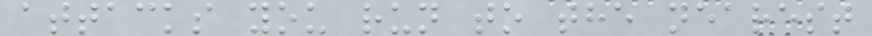attacks you run to the nearest
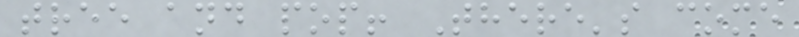tree and pop! There's come
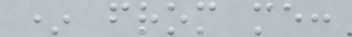* from me:
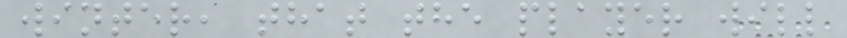winter, that the player will
